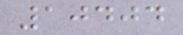10404
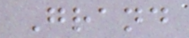Grand
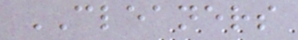CLEANERS
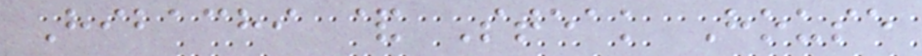Hibachi & Steak House
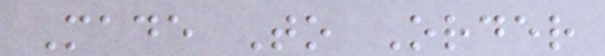Made To Order
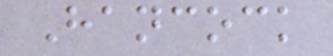Hancock
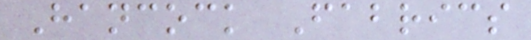Hancock Fabrics
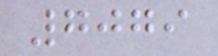7079
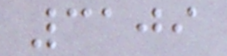3109
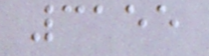3155
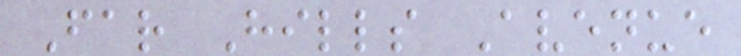Far Hills Avenue
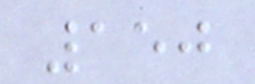150
